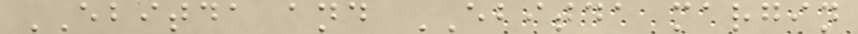EBITDA and EBITDA margin
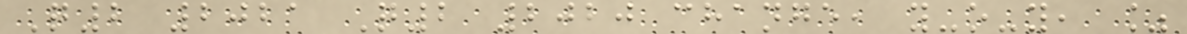Q2 2021 Q2 2020 change, y-o-y, %
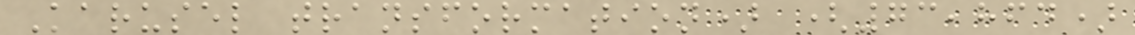Karusel transformation) (73,864)
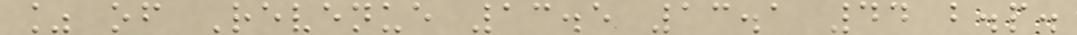% of Revenue 13.5 13.1 44 b.p.
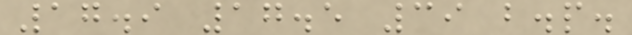17.9 17.5 39 b.p.
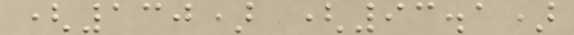(130) (93.1)
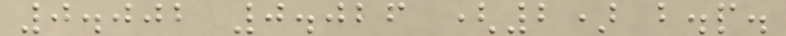0.002 0.026 (2) b.p.
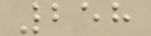258
